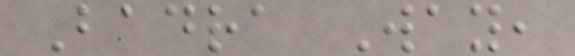Badra Way,
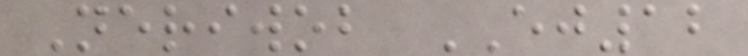Neriwob EJ12
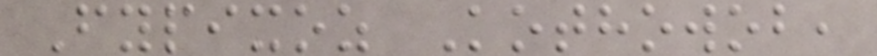Fypixoz Kothowob,
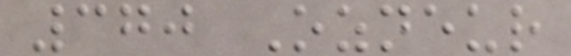370 Ozneur
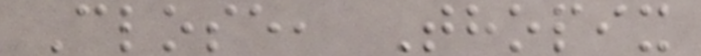Close, Thopix
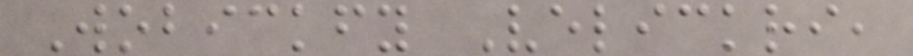Wobickfy Velickri,
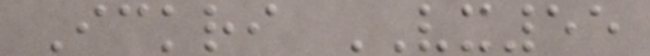Ickri VX55
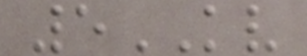5KV
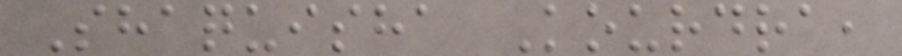Shaquisha Kourdra,
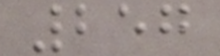257
